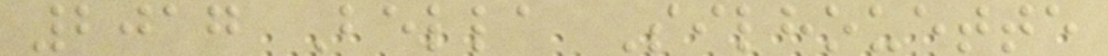2017 Bella Silhouette
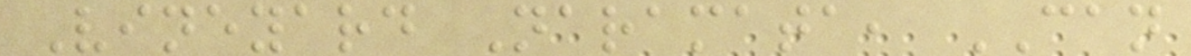Vineyard Naramata, CAN
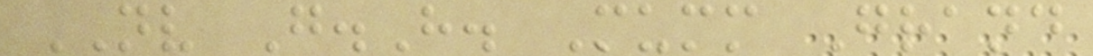NV G.H. Mumm Grand
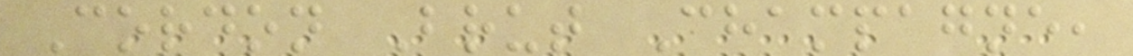Cordon Brut Champagne,
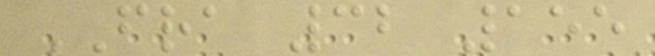FRA 32 155
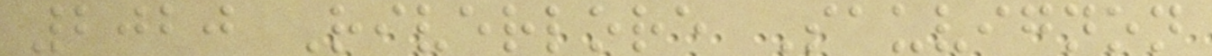2020 Riverlore Sauvignon
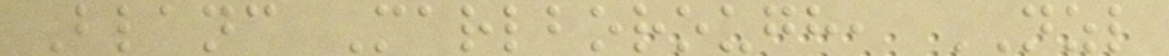Blanc Marlborough, NZL
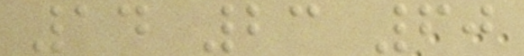14 23 60
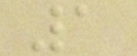1
